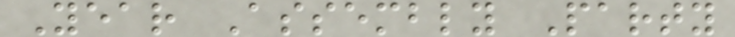Year Assembly Party
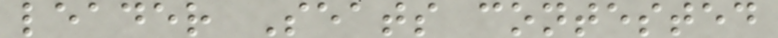leader Seats contested
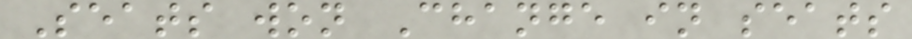Seats won Change in seats
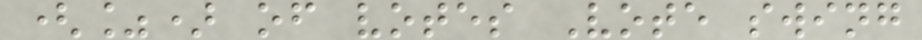(%) of votes Vote swing
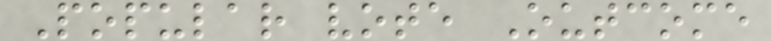Popular vote Outcome
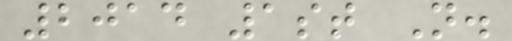2014 1st N.
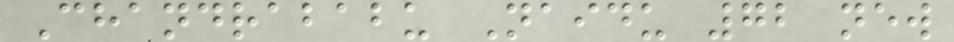Chandrababu Naidu 72 new
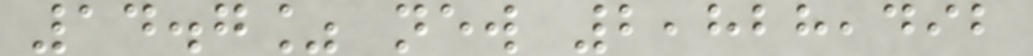14.7% new 2,828,492
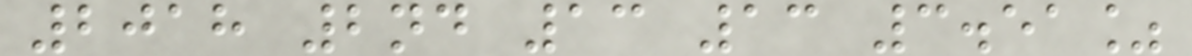2018 2nd 13 13 3.51%
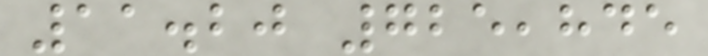11.20 725,845
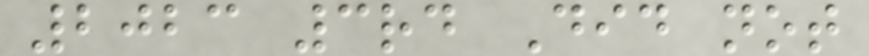2023 3rd Did not
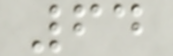64
